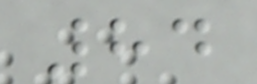84
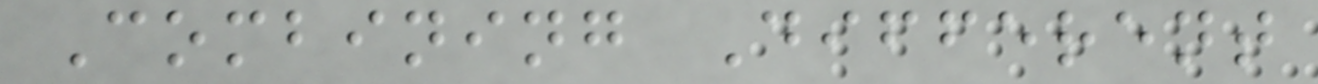Combining Different
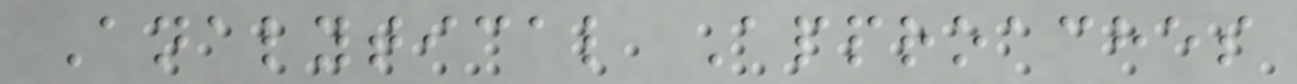Analytical Approaches
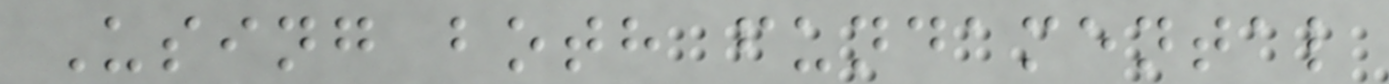Using both fundamental
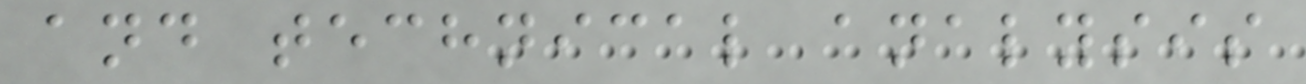and technical analysis
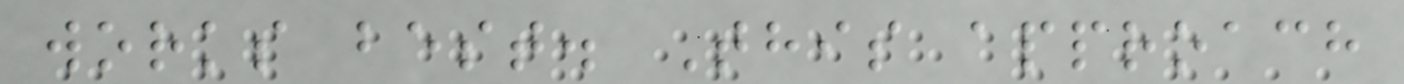works best. This approach
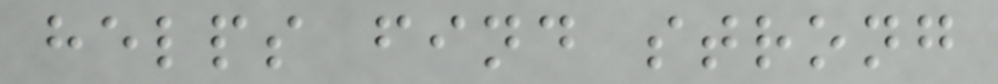helps find strong
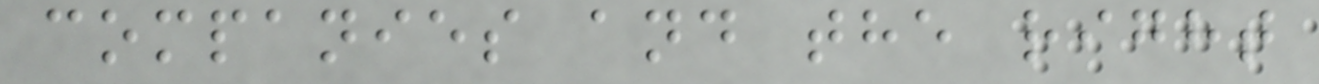companies and the right
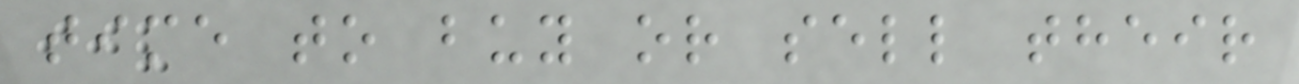time to buy or sell their
